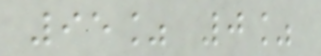95% 0%
